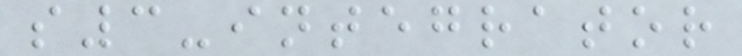s3-integrator
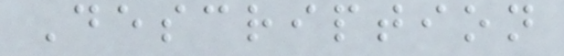Description
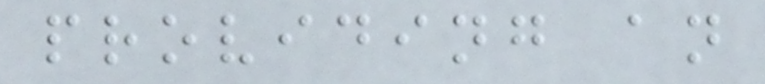providing an
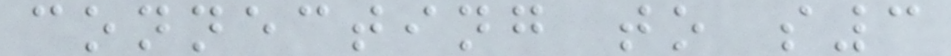connecting to s3
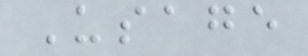Usage
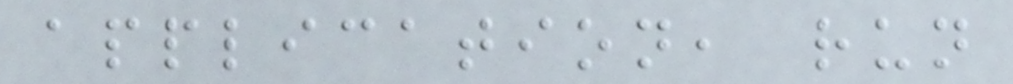application, run
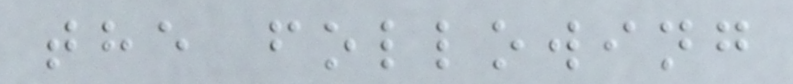the following
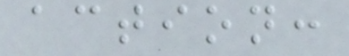action:
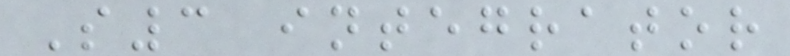S3 integrator
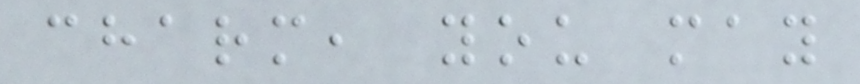charm, you may
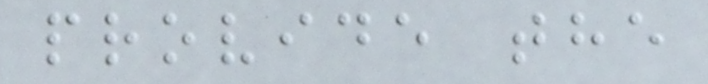provide the
